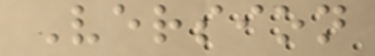Version
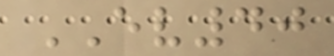EV40
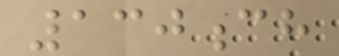130ch
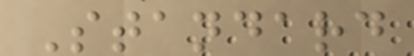Standard
